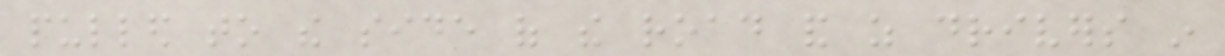pulled to the side of the road and as drivers in
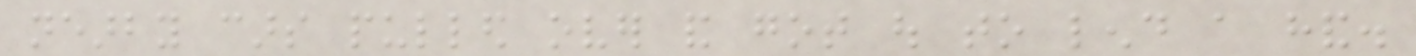nearby cars pulled over and got out to lend a hand.
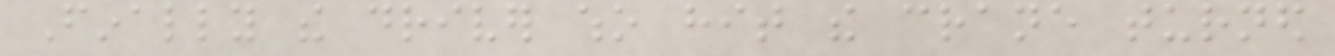Finally the driver who hit the crane turned
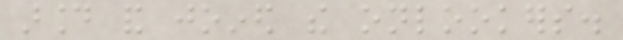around and joined the onlookers.
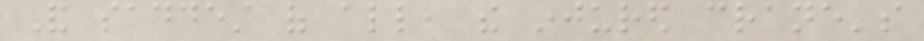And saddest of all, the injured crane's
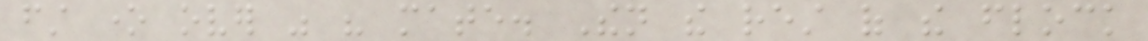first one over was his mate. Then the rest of the flock
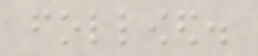followed.
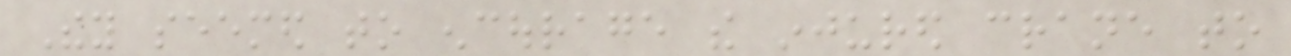They seemed to encourage the injured crane to
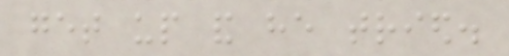get up and he tried.
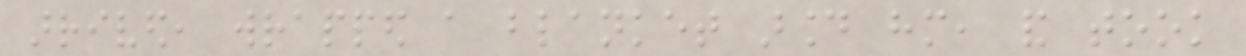arrived, wrapped a blanket around him, and took
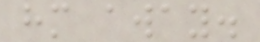him away.
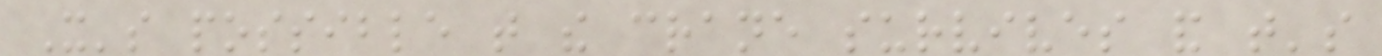It's possible that the crane survives and that's
